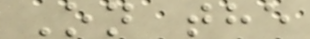On the
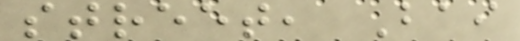street, Bai
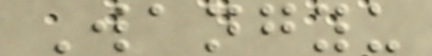Wangyu
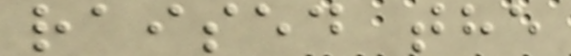raised the
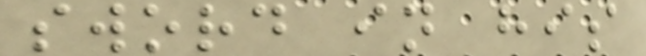sword in his
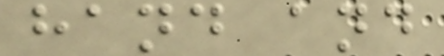hand and
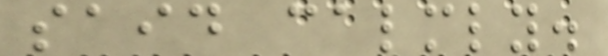said calmly.
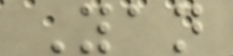Yan
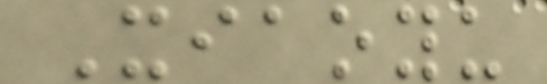Xiaoyu
